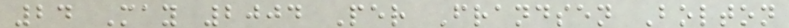24 May 2004 Per Frandsen Bolton
